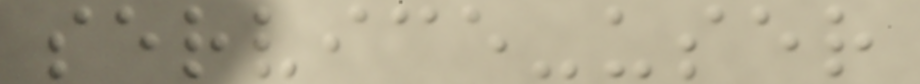service-user
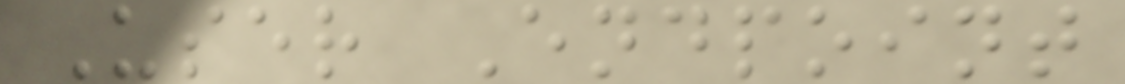User Endpoint
